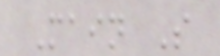Main S
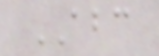ABC
